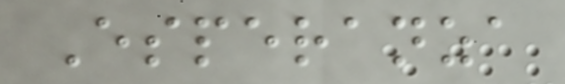Esperanza
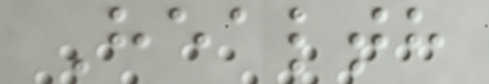Health
